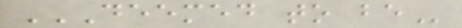DEEMED TO BE
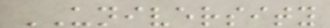UNIVERSITY
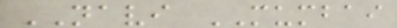NAVI MUMBAI
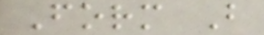Form B
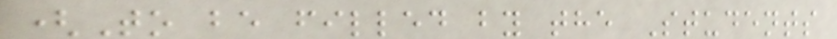(To be filled by the Students
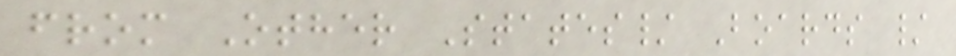from Other States/ Boards /
